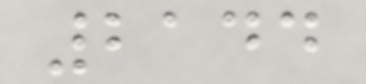2144
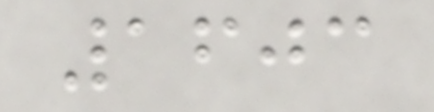1603
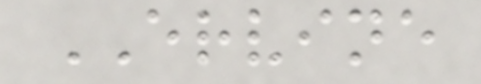ERVINE
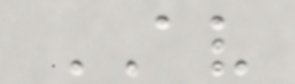AV
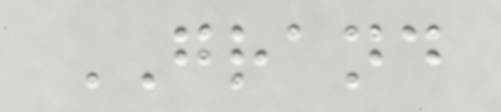GRAND
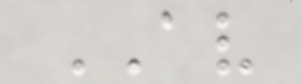AV
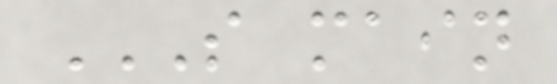S MAIN
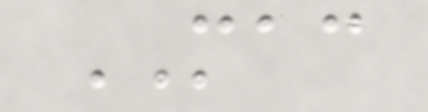MAC
